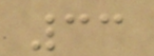33
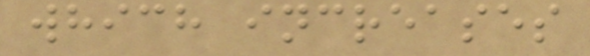which increases
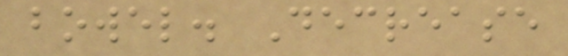bowel. Decrease
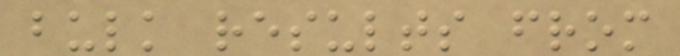bulk results from
